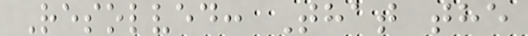Resolved: That the
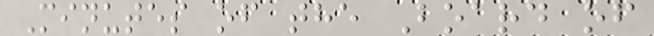Minutes of the Board of
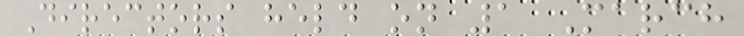Directors held on 1 March
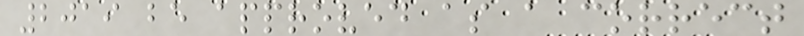2019 be approved as a correct
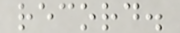record.
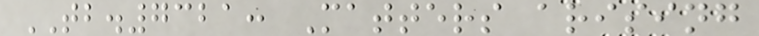TB.7321: Matters arising
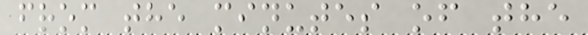from the minutes of the
